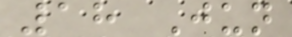18 Jun
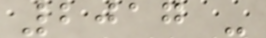2017 -
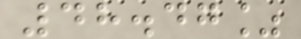48.47%
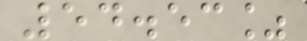54.53%
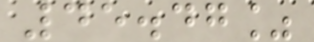45.47%
